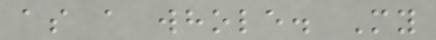as a whole. My
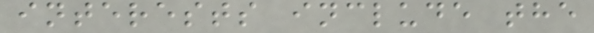interests include the
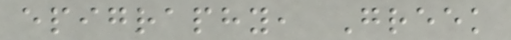epigraphy, Greek
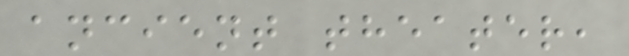ancient theater,
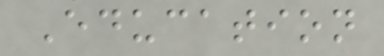Education
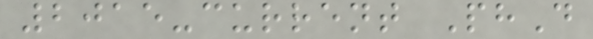2015-current PhD
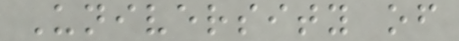University of
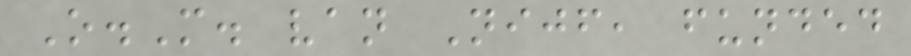O.M. van Nijf, funded
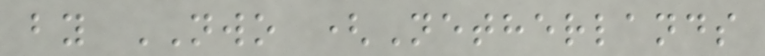by NWO (Netherlands
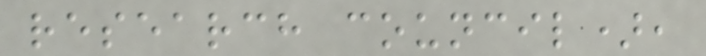research council),
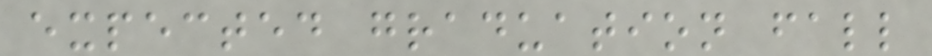expected graduation fall
